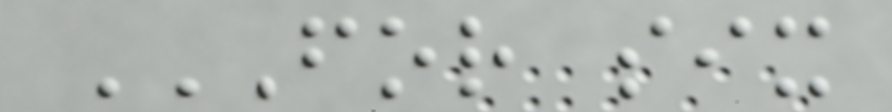FOR SIX
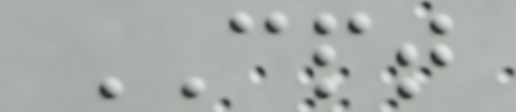CPT
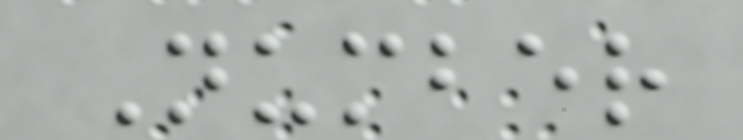Number
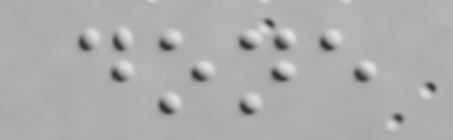done
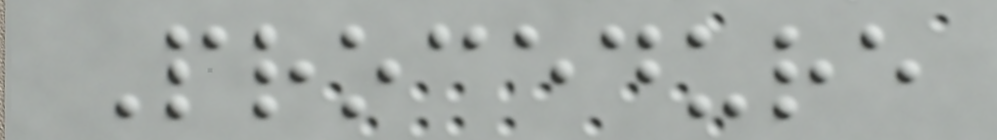Procedure
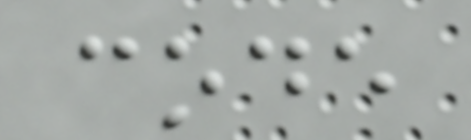code
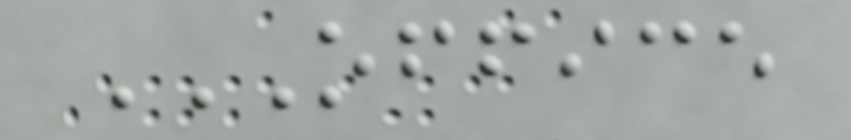OFFICE
